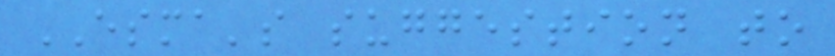ESMA's suggestion to
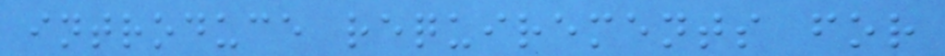introduce requirements for
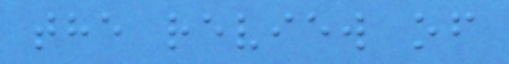the review of
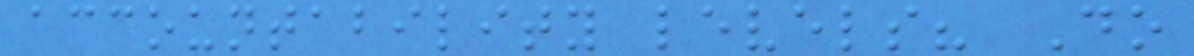accountability levels? Do
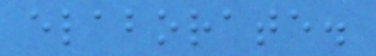elaborate.
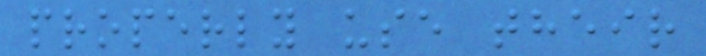properly use their
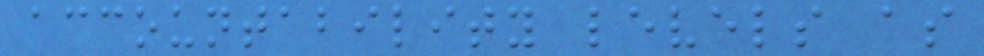accountability levels as
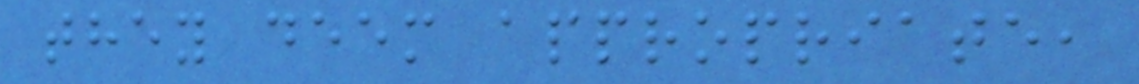they deem appropriate,
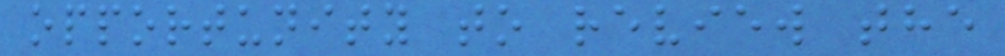opportunity to review the
